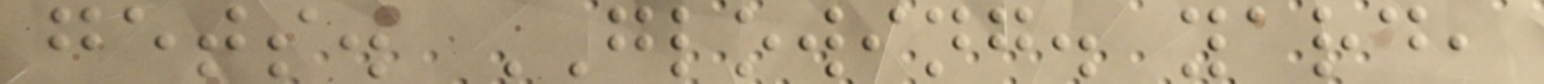gets. GLOWING. yard,
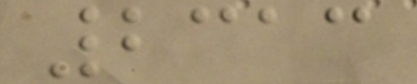2313
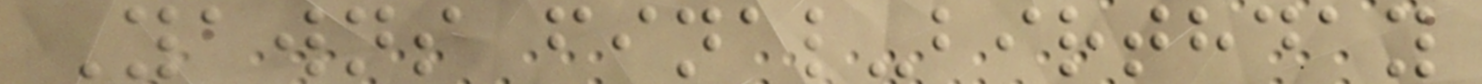Yawns final-birthday
